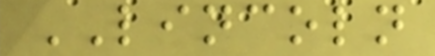LINCOLN
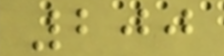200
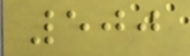500
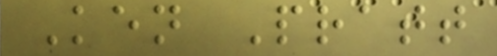Ken Pratt
